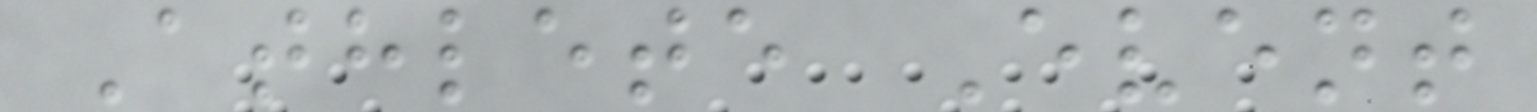Athlete Event
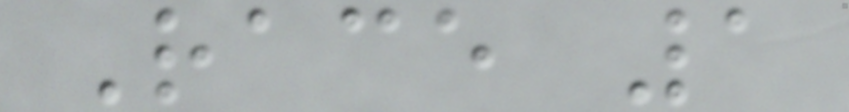Race 1
